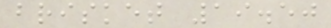brisket 19.50
